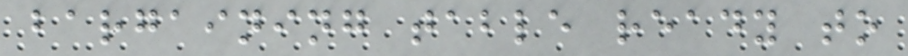bargaining table ready to
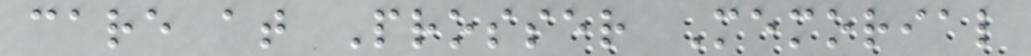care at Prosser Memorial
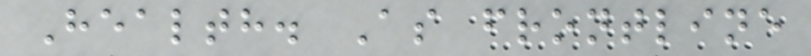Health. As frontline
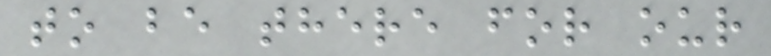to be there for our
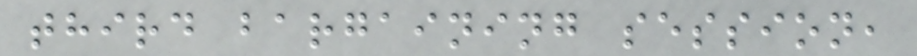third bargaining session,
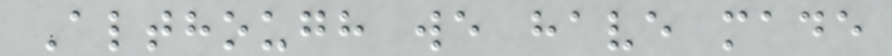Although we have made
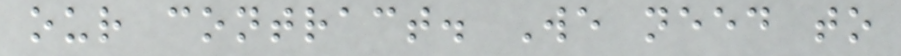our contract. We need to
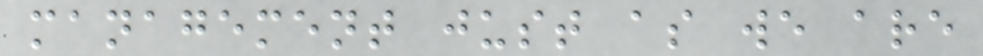management just as we are
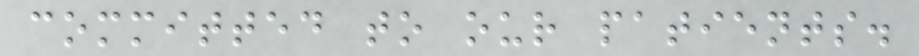committed to our patients.
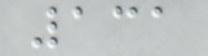131
